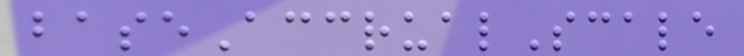baseAccrualScale
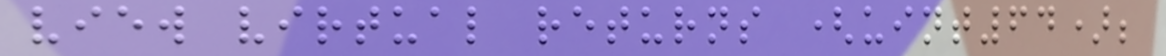view virtual returns (uint64);
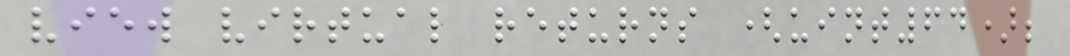view virtual returns (uint64);
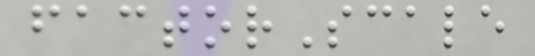factorScale
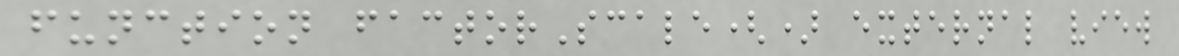function factorScale() external view
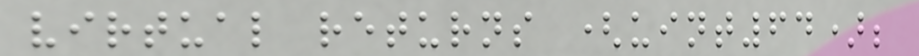virtual returns (uint64);
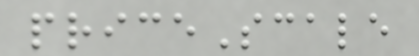priceScale
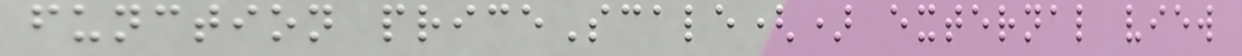function priceScale() external view
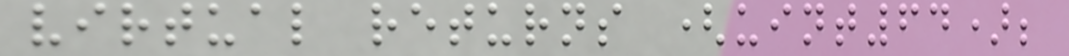virtual returns (uint64);
